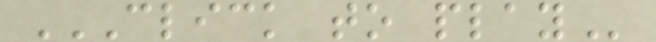CLICK TO PLAY
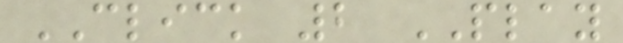CLICK 2 PLAY
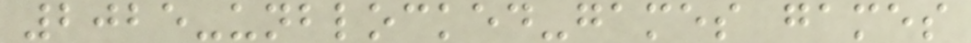2025-unblocked-games games
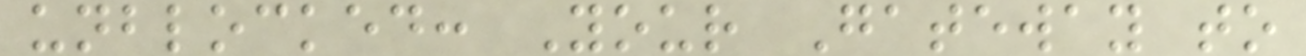unblocked: Your Gateway to
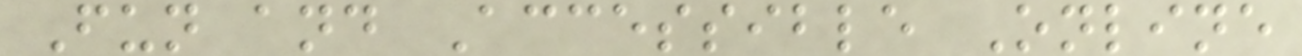Fun and Accessible Online
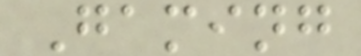Gaming
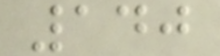140
